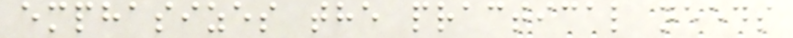emphasizes the practical needs
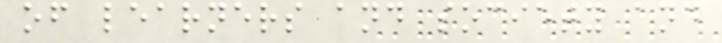of learners and society and
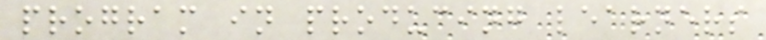program in producing learners
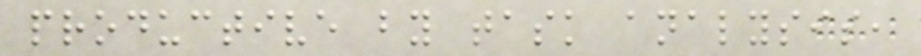productive by task analysis,
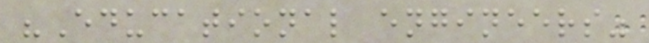"Educational engineers"
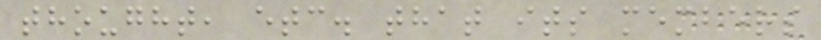thought, etc. that its members
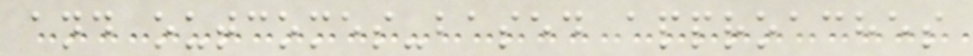and outcomes-based approaches
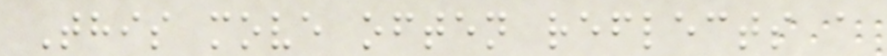This move often reflects a
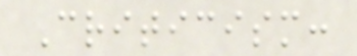Criticism:
